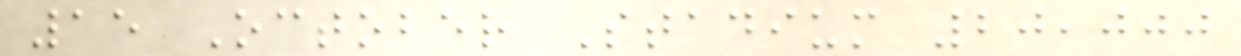15 October Stadium 20,000
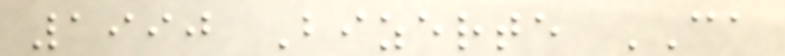1990 Bizerte CA
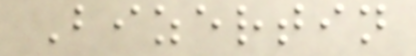Bizertin
